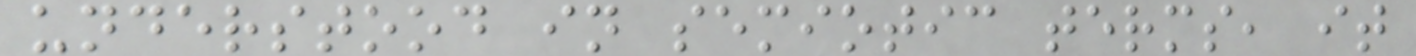understood in semiotic terms, it
